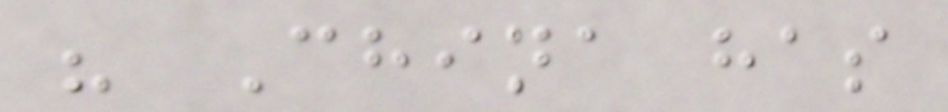" China has
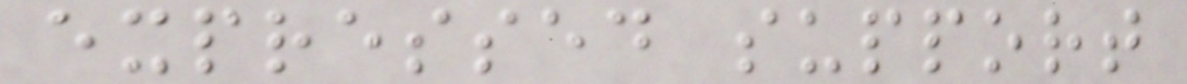expressed support
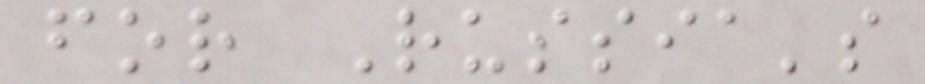for Russia's
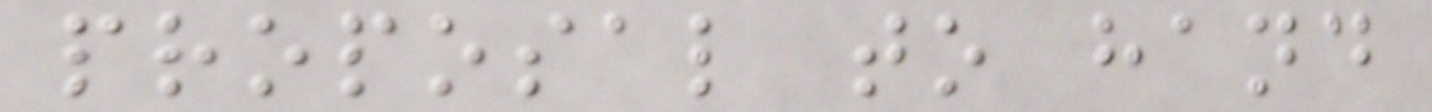proposal to hand
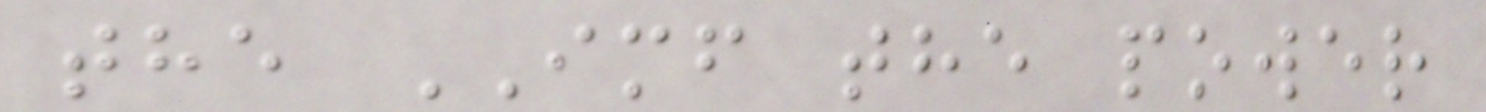the IMF the power
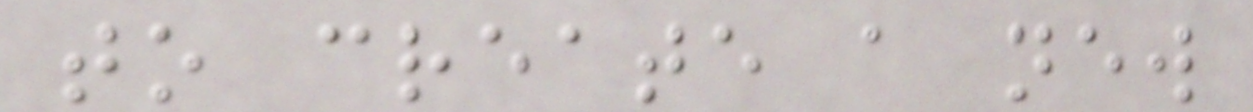to create a new
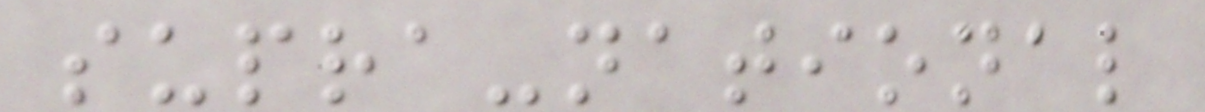supra-national
